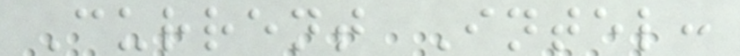Current Intel:
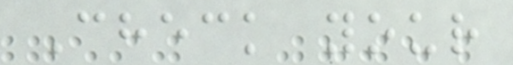Check your
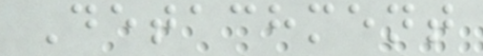Detachment
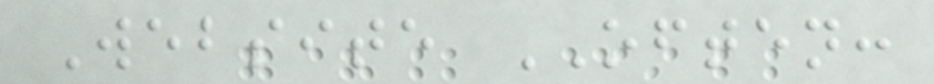Website OFTEN:
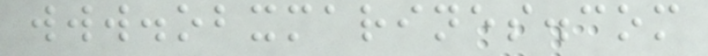www.obxmarines.com
